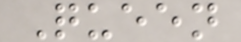Queen
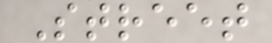Street
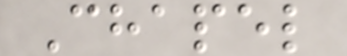Chapel
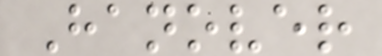Hanover
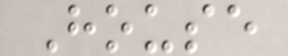House
